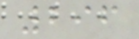296
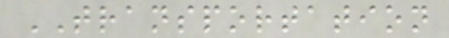TRANSPORTATION
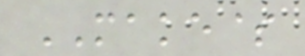MAKE$
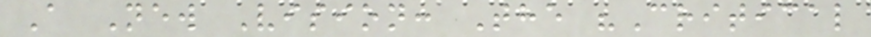A New Vision: The "Critical
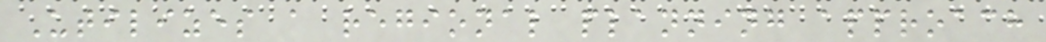Utilizes a regional planning approach
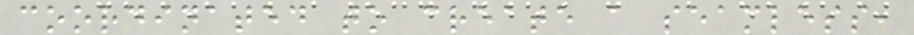coordinated to create a seamless,
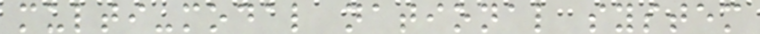multi-modal national system
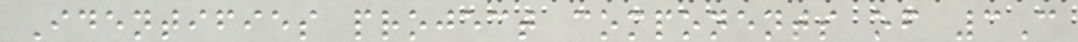Identifies project components of 3C
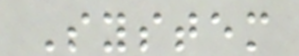System
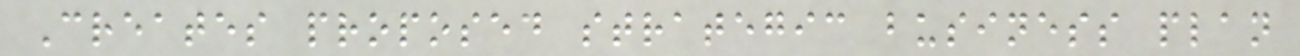Creates proposed strategic business plan
